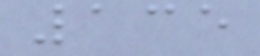135
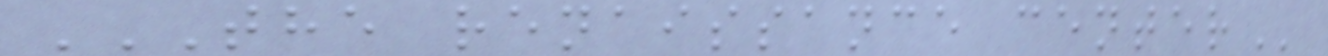THE RENAISSANCE CENTER
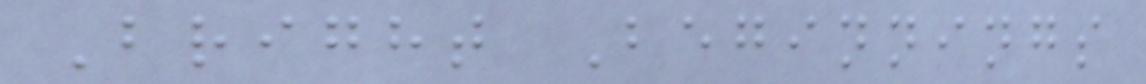Bright Beginnings
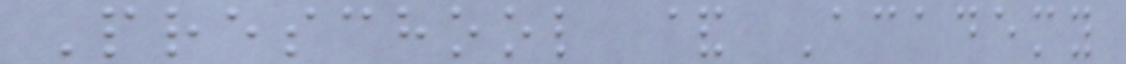Preschool & Academy
